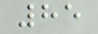85
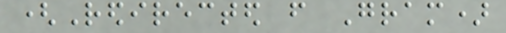(Redirected from Gram)
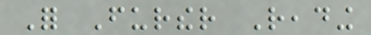For Further Reading
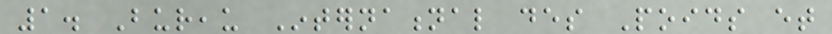1. Bureau International des Poids et
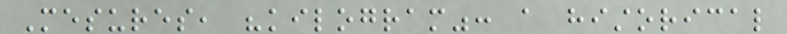Mesures, "kilogram": a historical
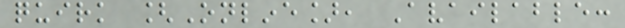quirk [Online], Available:
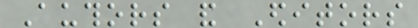Authors and Editors
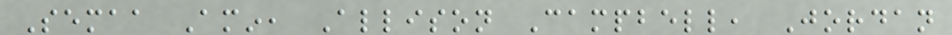Semaa Amin, Allison Campbell, Jordan
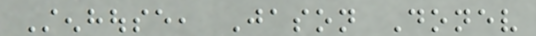Stenhouse, Jason Donev
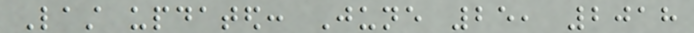Last updated: June 25, 2018
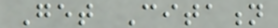Get Citation
